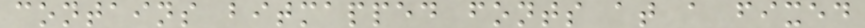contains bitmapped fonts at a fixed
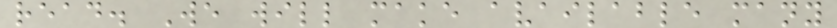read. We will make available many
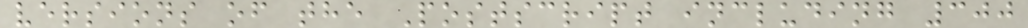versions of the Postscript including 300
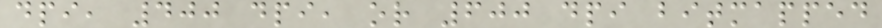dpi, 400 dpi, or 600 dpi bitmapped
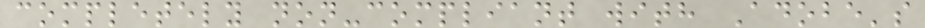completely non-compliant with Adobe's
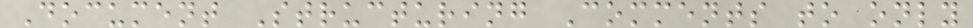Document Structuring Comments to only
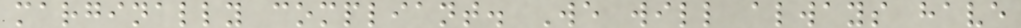marginally compliant. We will always have
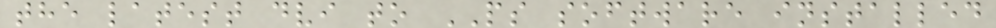the latest dvi to PS software installed
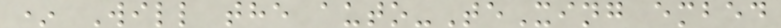* Will the auto-TeXing embed
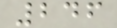246
